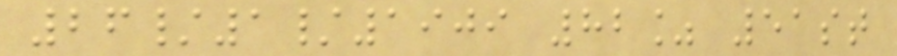26/1/1909 82% 51st
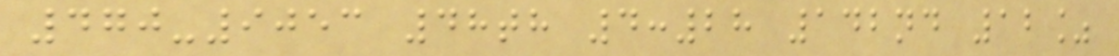470-9053 48th 4:28 142nd 12%
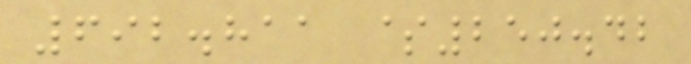692.811 $250.42
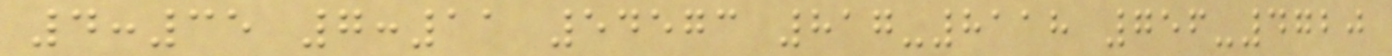4:35 7:11 54573 817-8118 756-4720
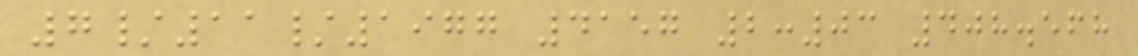7/11/1977 4157 2:03 408.568
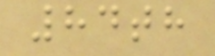84th
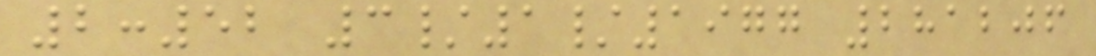2:52 3/1/1977 281206
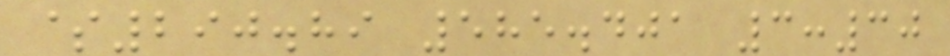$290.89 585.401 3:30
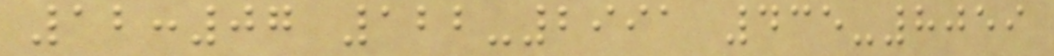12:07 122-2991 435-8059
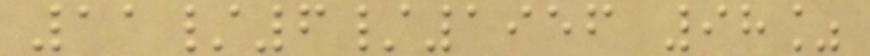11/6/1956 98%
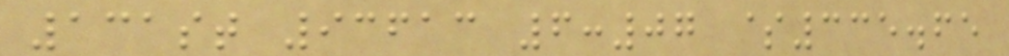131st 93613 6:07 $335.65
